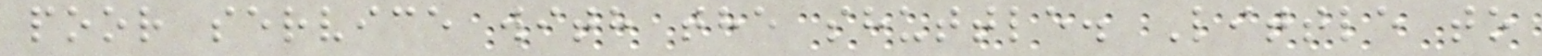poor service with the shuttle. Little to
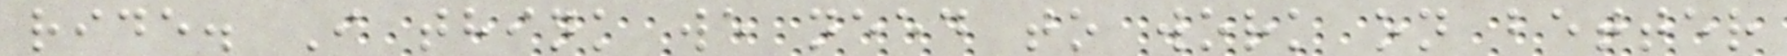ride. I think we need to work on better
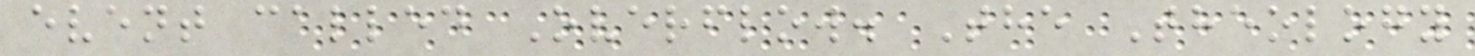event called Overflow. The Theology
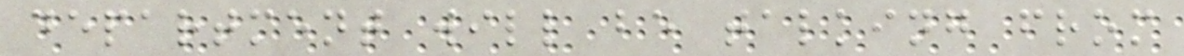department will be talking from
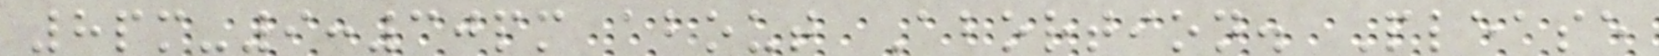8pm-9:30pm about Abortion. Please
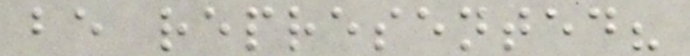be represented?
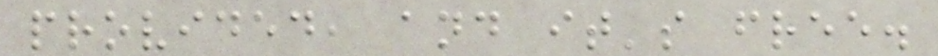provided, and it's free.
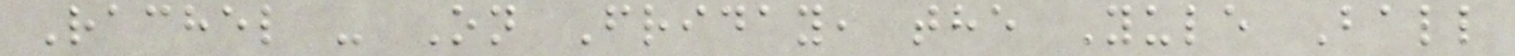Rachel - On Friday, the Yule Ball
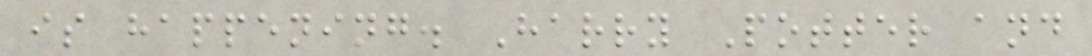is happening. Harry Potter and
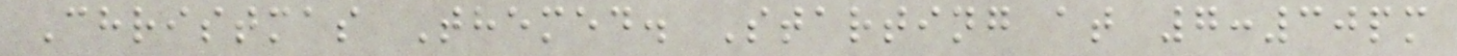Christmas Themed. Starting at 7:30pm
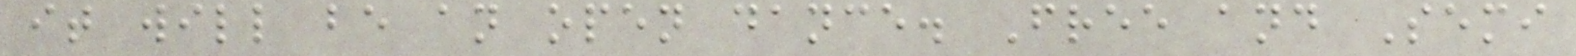it will be an open dance. Free and Semi
